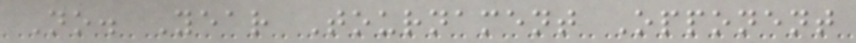No. Year Tournament Opponent
